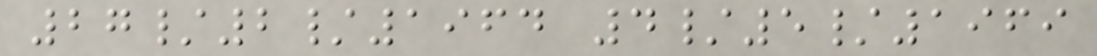27/2/1964 4/5/1969
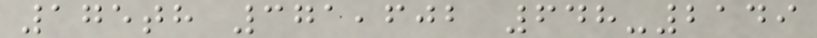175th 371,602 648-2149
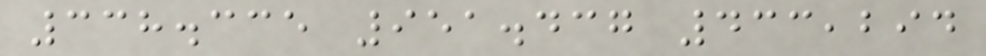338.335 951.437 433,294
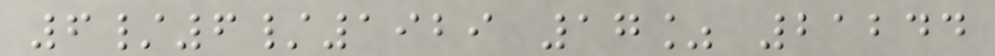6/6/1929 17% 21244
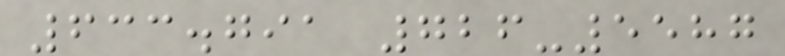633.791 726-5587
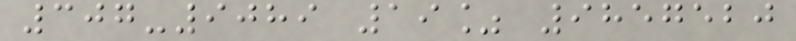307-9089 19% 9857520
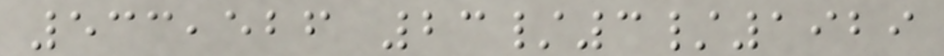533,526 23/3/1929
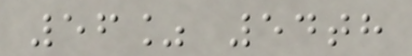56% 54th
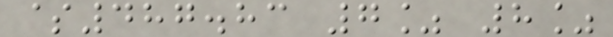$487.83 7% 8%
